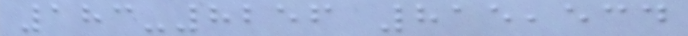183-8256 815,534
